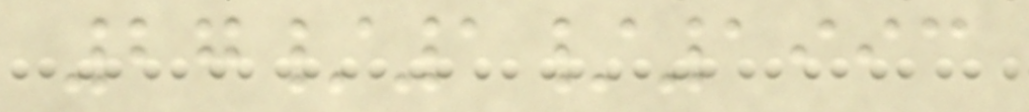27/1/1993
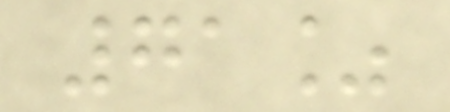71%
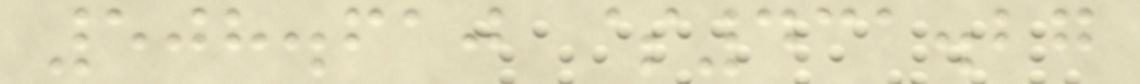508.610 $431.27
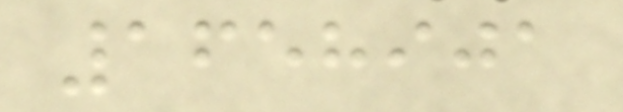1658901
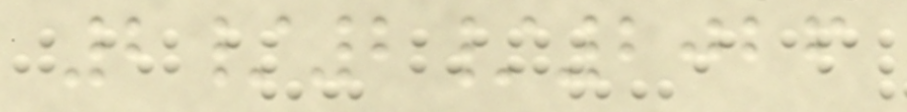2/2/2026
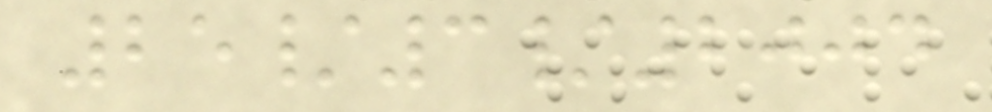25/3/2004
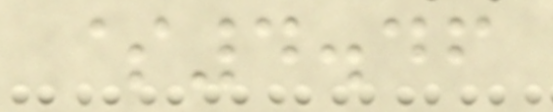$4.46
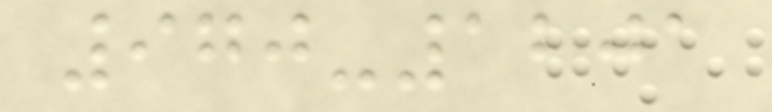970-1201
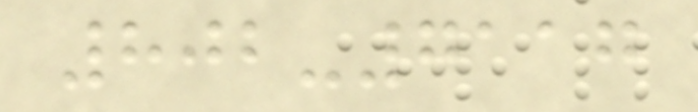802-7117
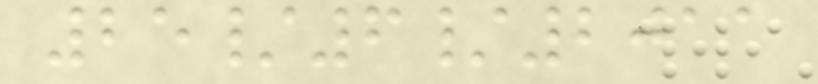25/6/2011
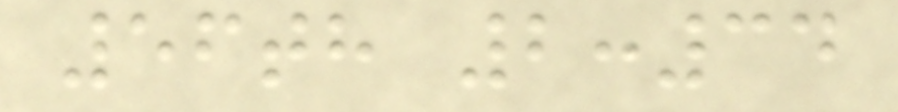56th 2:34
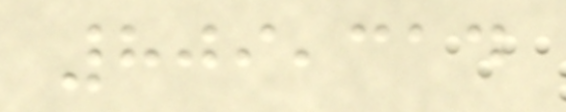809,314
